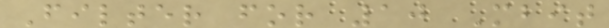Filter for 10 Mbit
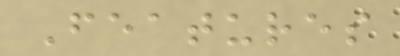Features
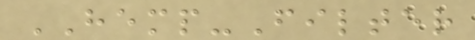HEMP-Filter
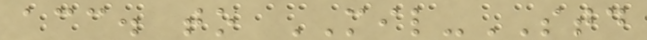acc. to MIL-STD
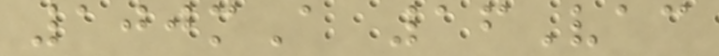100mA 16Vac
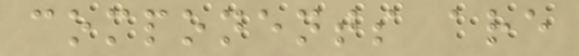components are
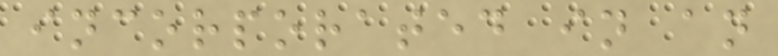incorporated in an
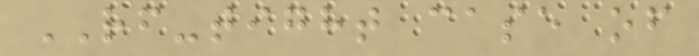RF-tight case of
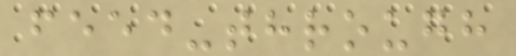feed-through
